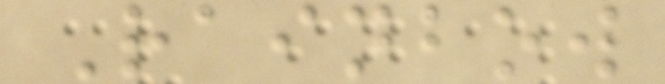Rainbow
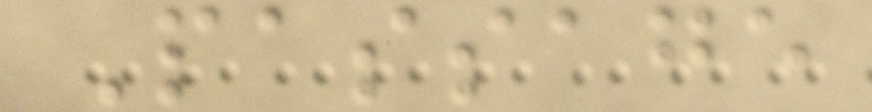Passage
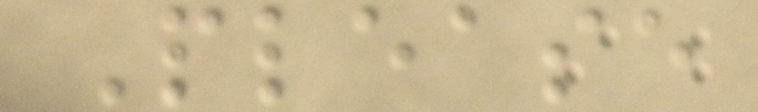Please
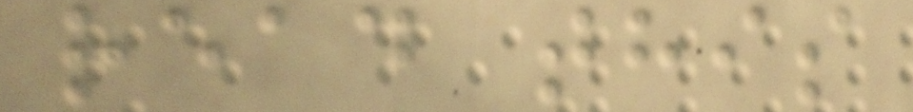read this
